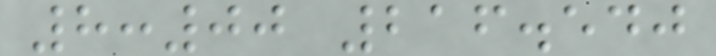8:00 216.540
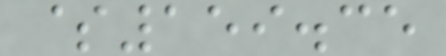$159.35
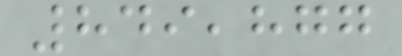849,877
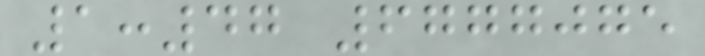1:47 6777075
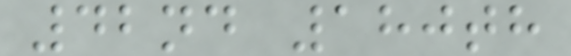42nd 180th
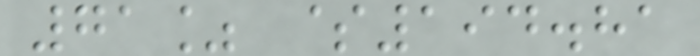71% $194.81
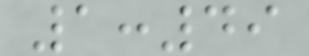1:49
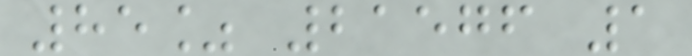85% 21576 1
